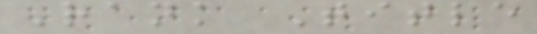Rank Title
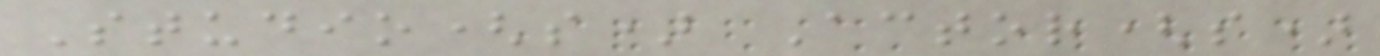Studio(s) Actor(s)
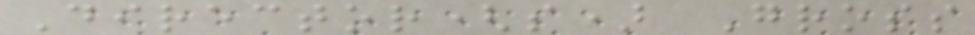Director(s) Gross
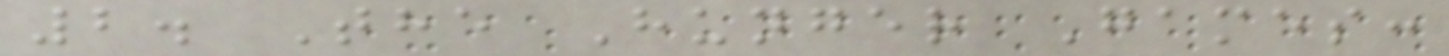2. The Hunger Games:
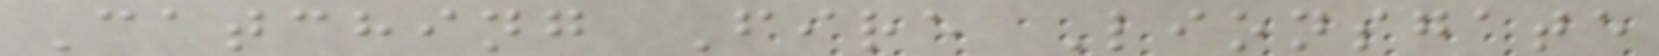Catching Fire Lionsgate
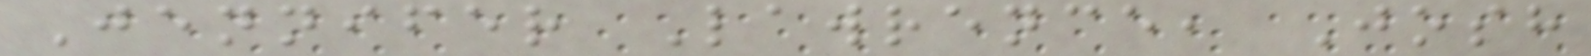Jennifer Lawrence, Josh
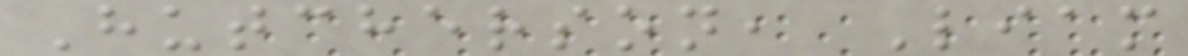Hutcherson, Liam
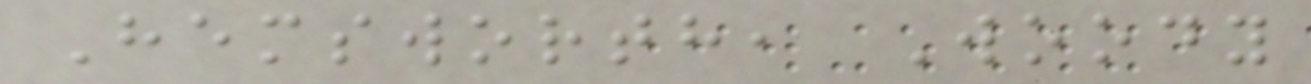Hemsworth, Woody
